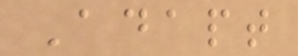Adapt
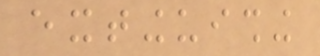extinguishing
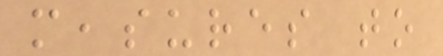measures to
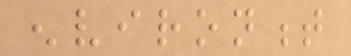environment
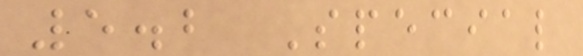5.2 Special
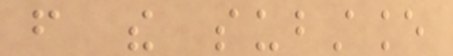from the substance
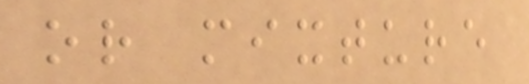or mixture
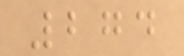274
